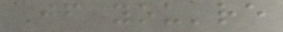If you're
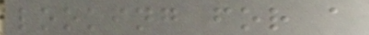looking for a
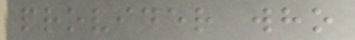provider who
